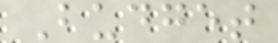Budget
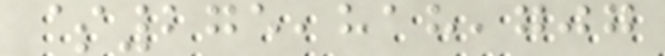$275,818,707
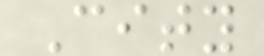City
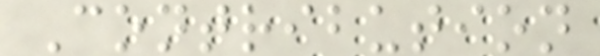Contribution
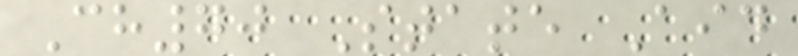Ch70 State Aid
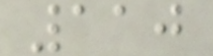110
